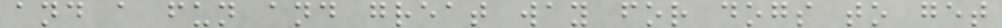and a fun and great way for dogs to get
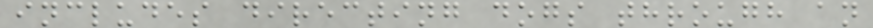includes directing dogs through an
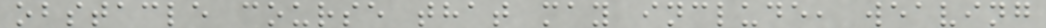obstacle course that may include, weaving
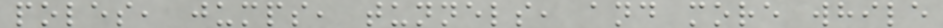poles, jumps, tunnels, and more while
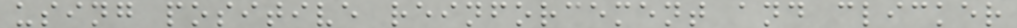using positive reinforcement and clicker
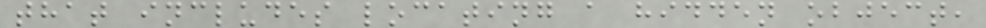that includes locating a hidden object,
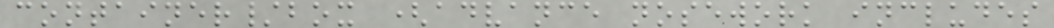container/box (advance nosework includes
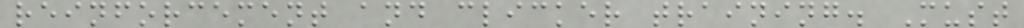reinforcement and clicker training. Must
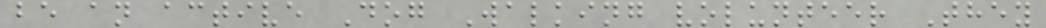be an active Dog Walking volunteer They
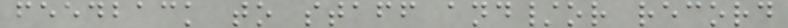feedback to staff and/or record
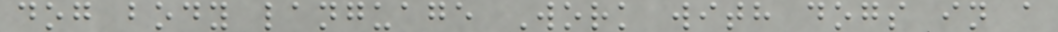dog body language Work with dogs in a
